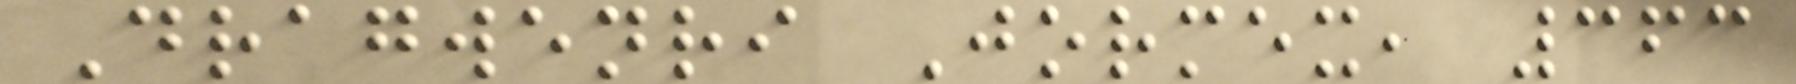Dragwenri Jormex, 363
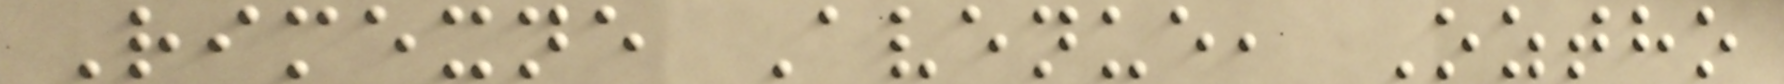Rimexne Avenue, Oztho
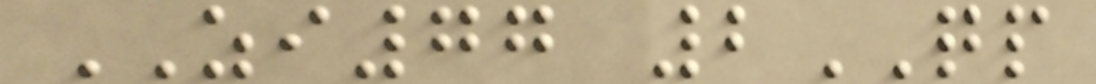ZI77 2QP
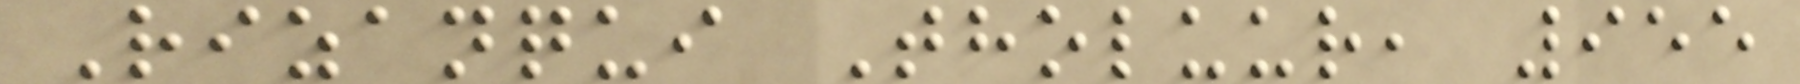Rizanqui Tholuur, 955
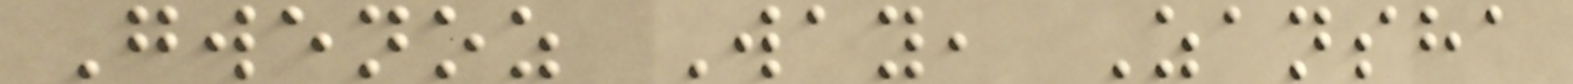Gwenoz Way, Zansha
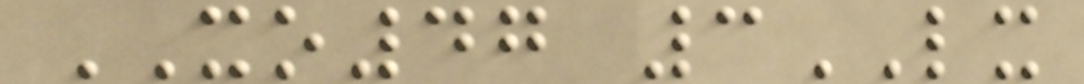XO47 3LX
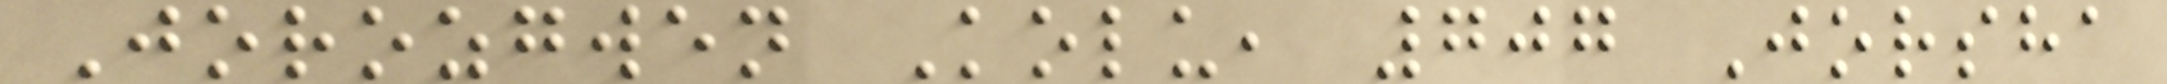Jorozgwen Kolu, 707 Jorsha
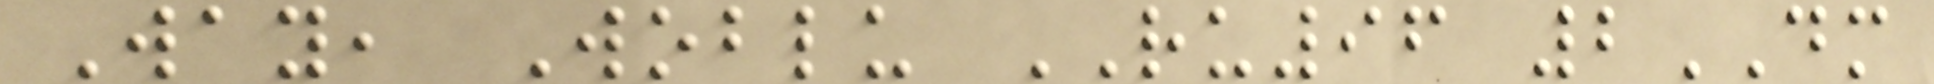Way, Woblu RU96 2DM
